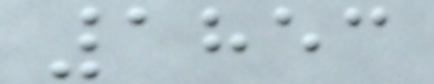1853
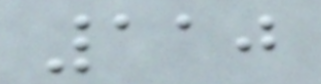110
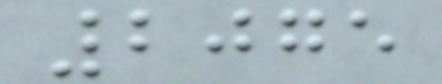2075
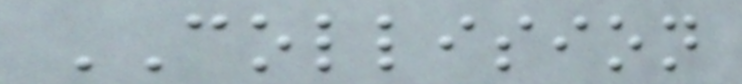COLLISION
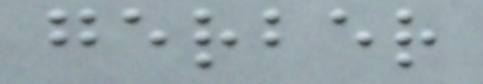gerber
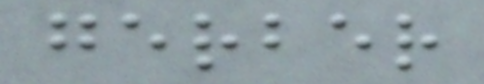gerber
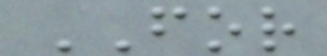FOR
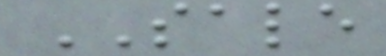SALE
